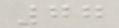77
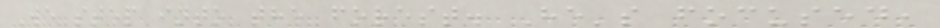We step into the forest. He's focused,
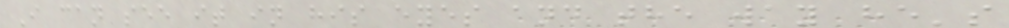I can see it in his eyes and the way he's
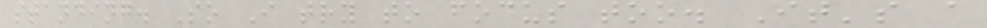standing. So I try to focus too. It's a
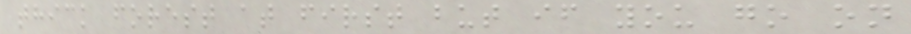thick forest at first but if you go on
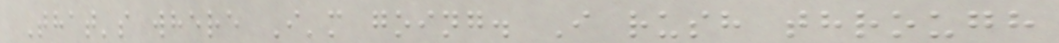That's where I'm going. I rush through
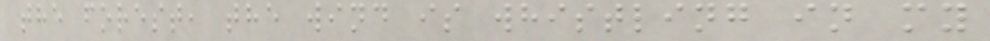the forest, the wind is whistling in my
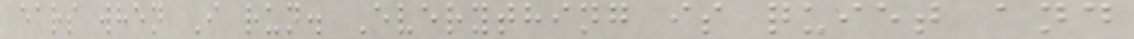ears when I run. Everything is quiet and
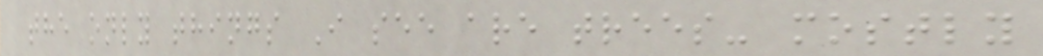the only things I see are trees- mostly
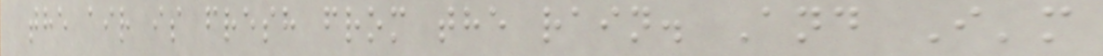the air is fresh from the rain. And I'm
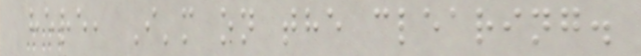here, I'm on the clearing.
